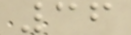36
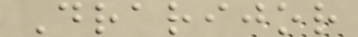Drarijor
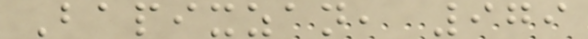Bapixzan, 979
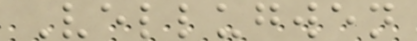Vellugwen
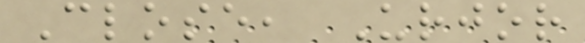Close, Urjor
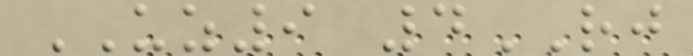UZ9 4RJ
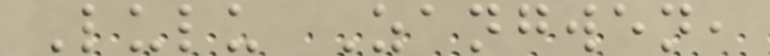Lulu Zangwen,
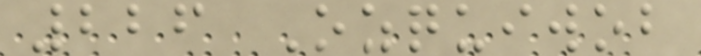226 Ozquiwob
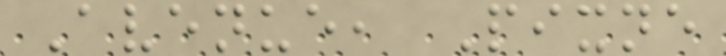Avenue, Pixne
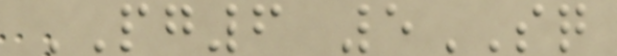PG6 5SQ
